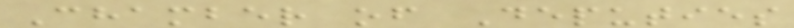Chamber of Deputies
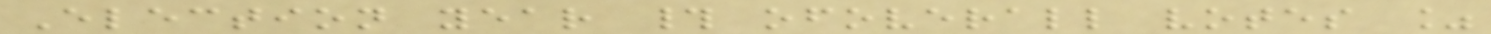Election year # ofoverall votes %
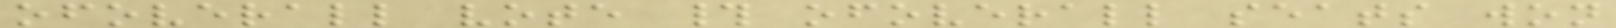ofoverall vote # ofoverall seats won
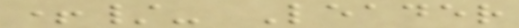+/- Leader
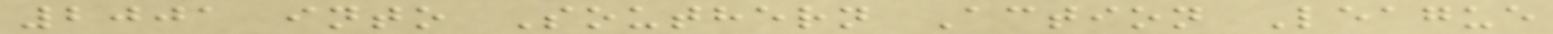2001 into Southern Action League
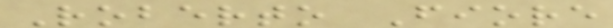Roberto Fiore
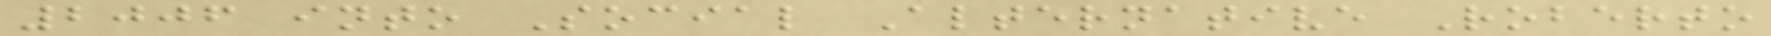2006 into Social Alternative Roberto
